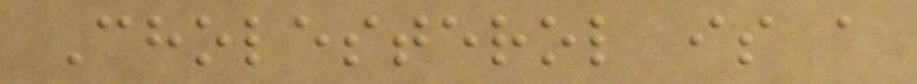Cholesterol is a
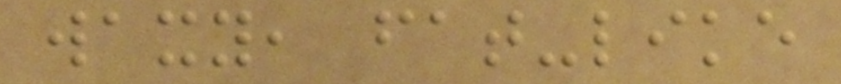waxy, fat-like
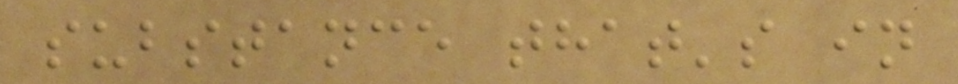substance that's in
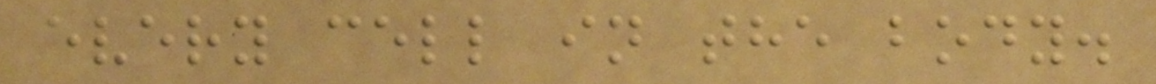every cell in the body.
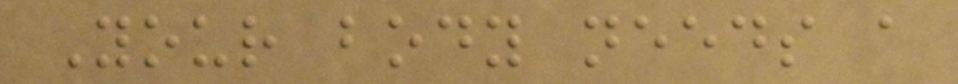Your body needs a
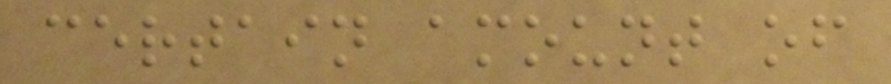certain amount of
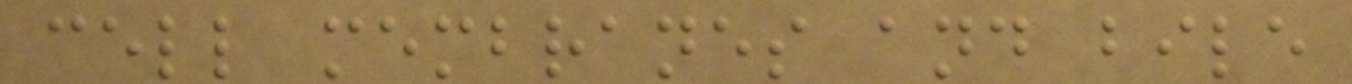cell membranes and bile
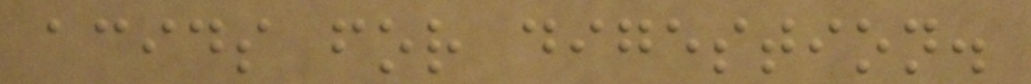acids for digestion.
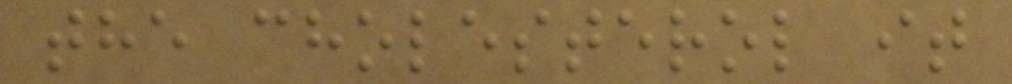the cholesterol it
